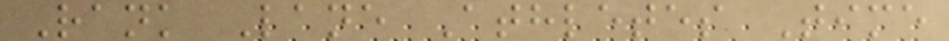Rank Lane Athletes Time
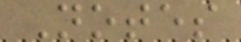Notes
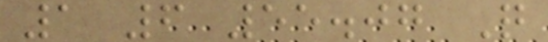1 6 55.07 Q
